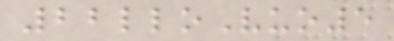22lloVuo5
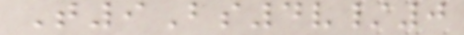T9Bs4v/0
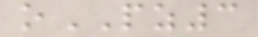oPZ3
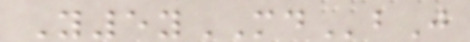Y5yMDbJ
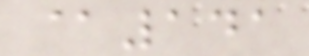@141
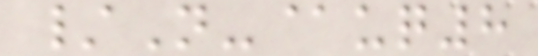/N-@uq8
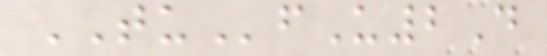TUfU2D
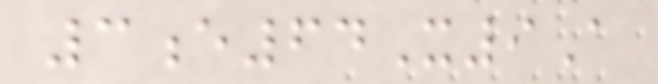3e64X9A
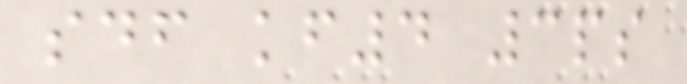sdf kf4 3ps
